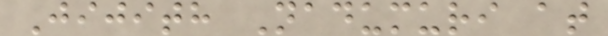Jijith Nadumuri at
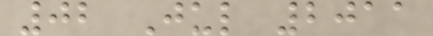02 Jul 2011
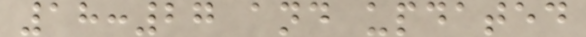18:27 and updated
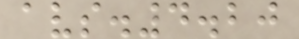avs.4.20
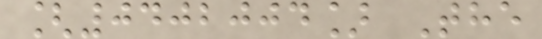[0402004] The
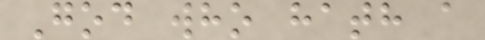God who hath a
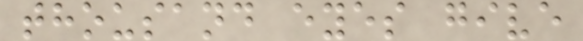thousand eyes give
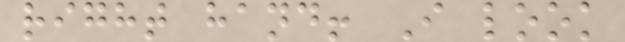right hand! I look
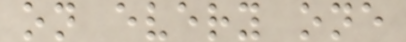on every one
